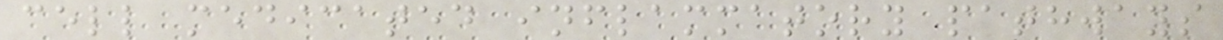cell medicated inflammatory pathways
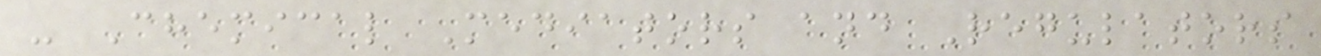- Chemical Mediators and Regulators
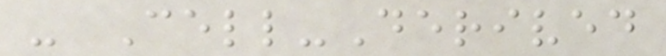- Cell-Derived
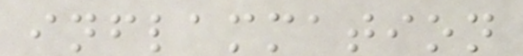inflammation
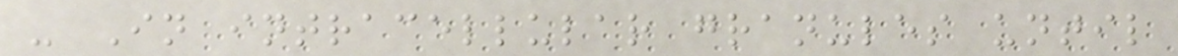- In intracellular granules until
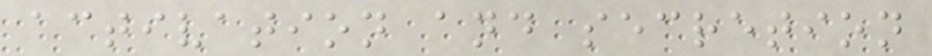activation and secretion
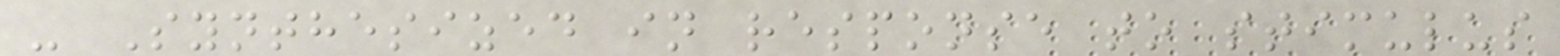- Synthesized in response to stimulus
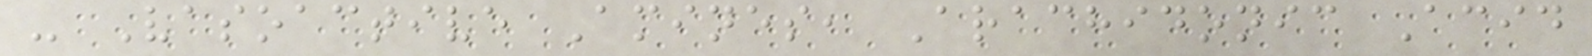- Vasoactive Amines, Arachidonic Acid
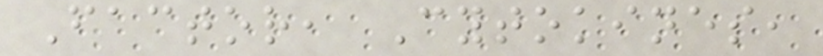Factor, Cytokines,
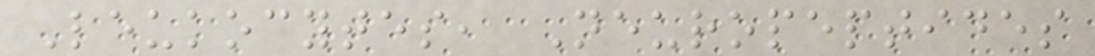Leukocytes, Neuropeptides
